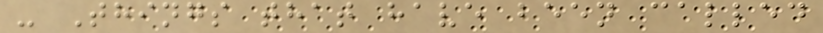- Things that have been called
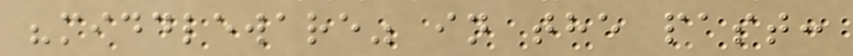"middleware" in the past:
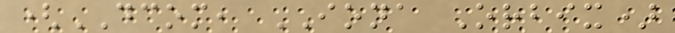(DCOM, IONA Orbix)
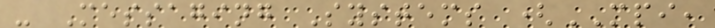- Messaging Systems (MPI,
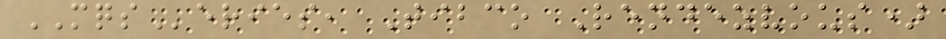MQSeries, Tibco Rendezvous)
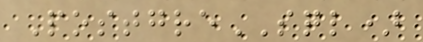PostgreSQL)
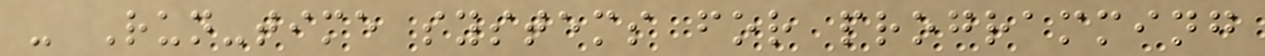- Run-time systems for programming
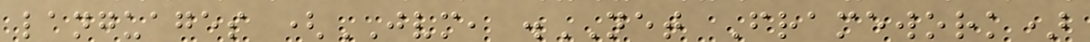languages (JVM, .NET Framework)
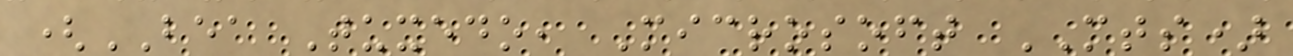(BEA Tuxedo, Microsoft MTS)
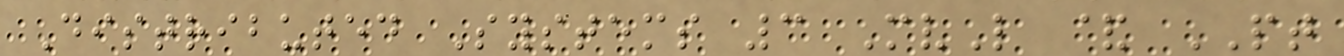Distributed Systems 3 MvL & PT
